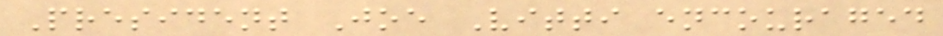President Joe Vitti encouraged
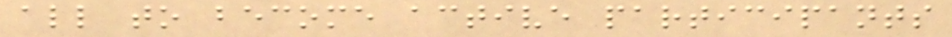all to become active participants
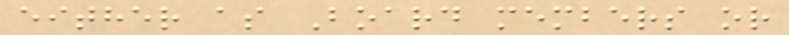either as Board members or
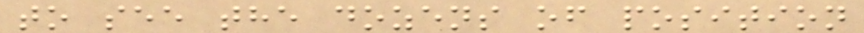to see the dozens of position
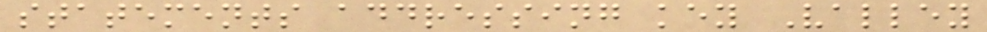statements addressing key Valley
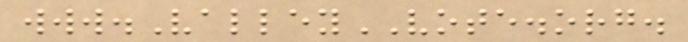www.ValleyVOTE.org.
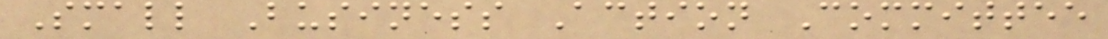Small Business Action Committee
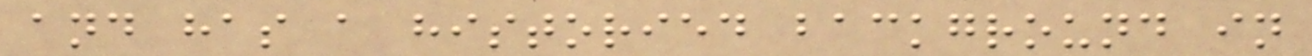and has a historied background in
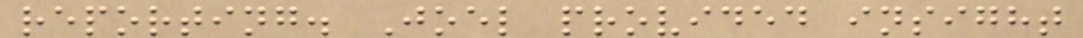reporting. Joel provided insight
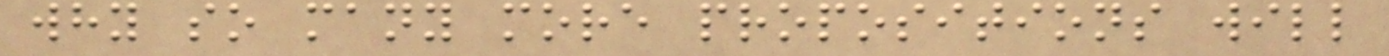why so many more propositions will
